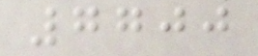7700
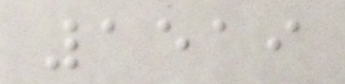1519
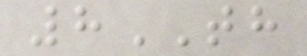8TH
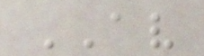AV
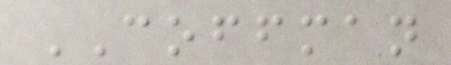COFFMAN
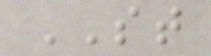ST
